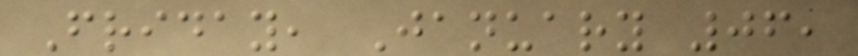Friday, January 06,
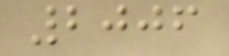2006
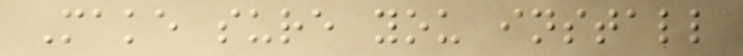Make sure you install
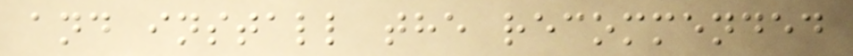and install the recommended
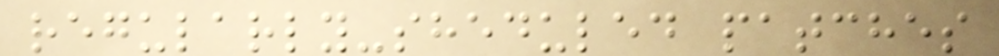regularly-sheduled patches
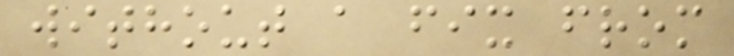without a fix from
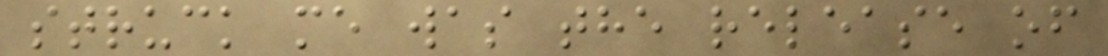struck me was the release of
